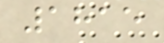1815
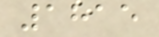1815
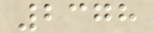2378
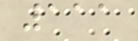111
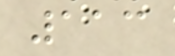113
